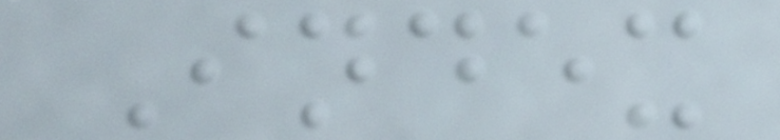Index
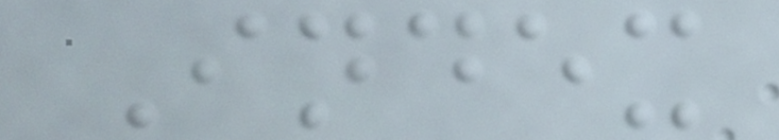Index
